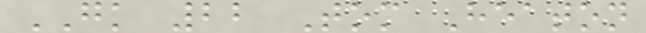GK 22 Tom Heaton
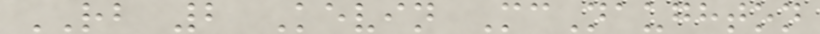RB 2 Kevin McNaughton
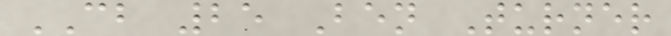CB 25 Ben Turner
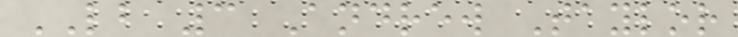LB 3 Andrew Taylor
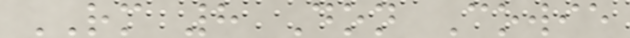RM 8 Don Cowie
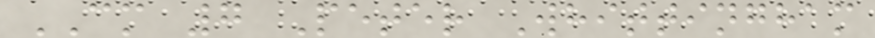CM 7 Peter Whittingham
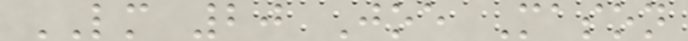LM 20 Joe Mason
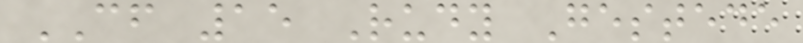CF 15 Rudy Gestede
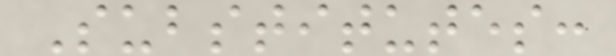Substitutes:
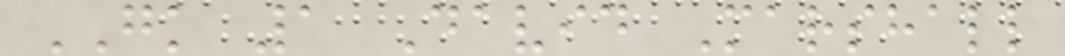GK 1 David Marshall
